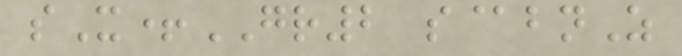sX+GR2 s@bnZ
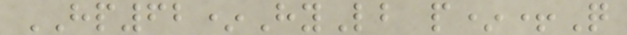HP62*HyLb p*+Q
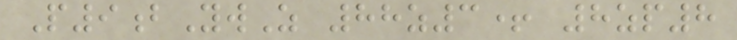P9bYwZ 88z3+ 8zp8
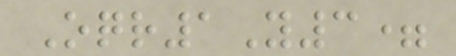Oqr1Y3=
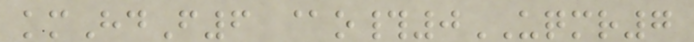kmHdF6 @o#0UQMR7
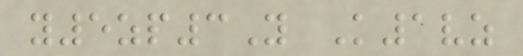y5zp3Y K1vz
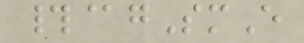#@gSmE
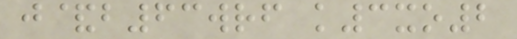j&b63wrf k3xo2
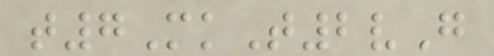t7MkT2vG
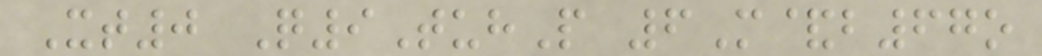Xt0 Q9TuhP 6M&b67o
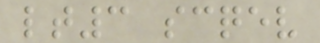lt3 scqev
